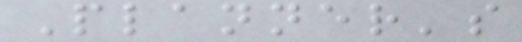Planner's
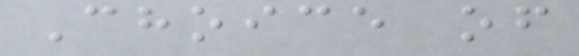Choice of
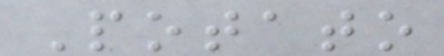Potato
